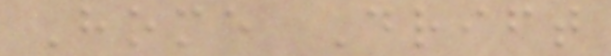Home Drift
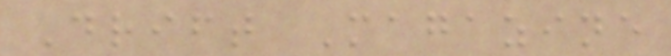Drift Magazine
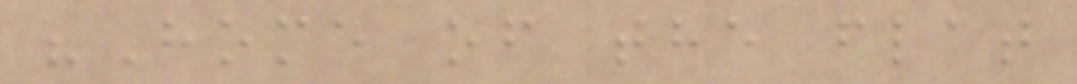"Home of the flat
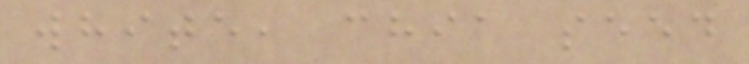white, chia seed
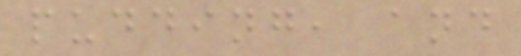pudding, and
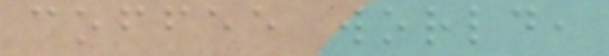coffee world,
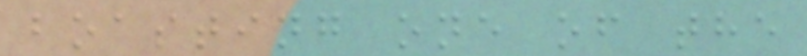boasting one of the
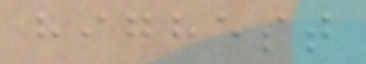highest
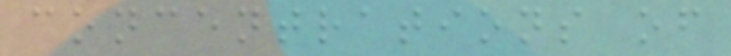concentrations of
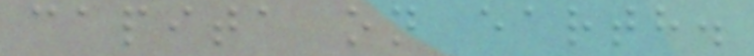capita on earth.
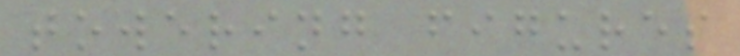towering figures
